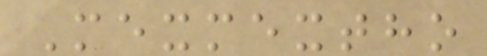Mexmextho
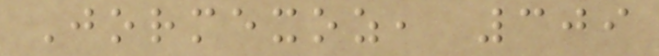Jormexoz, 309
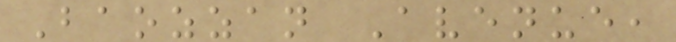Baozzan Avenue,
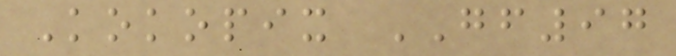Kokopix GF97
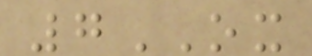7OX
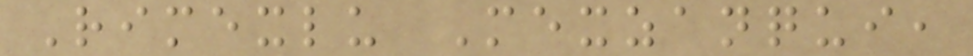Rimexlu Mexzanqui,
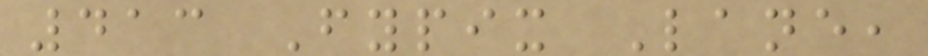413 Fypix Lane,
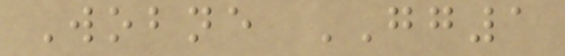Wobne GG1
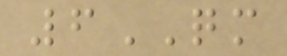6QM
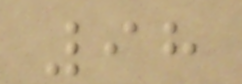98
